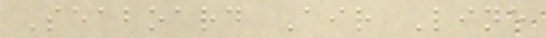Seaboard Air Line
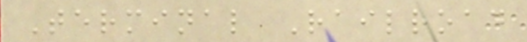Terminal Railroad
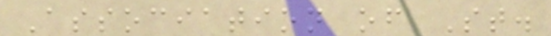Association of St.
